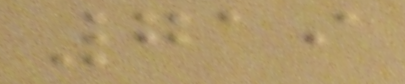719
